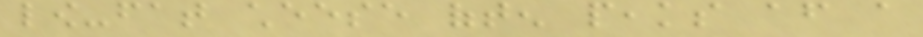low-fat cheese often peaks after a
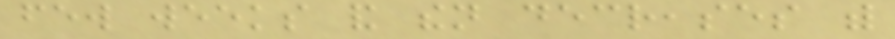few weeks and then decreases with
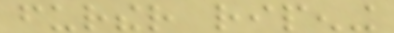further ripening
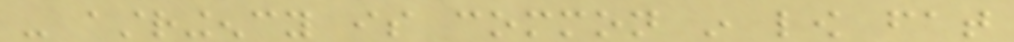- astringency is common in low fat
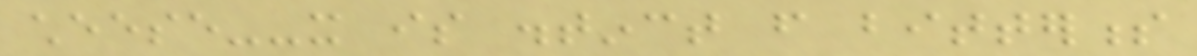cheese--it is distinct from bitterness
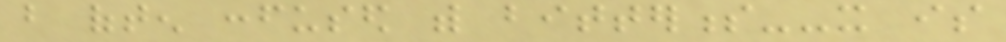but often confused with bitterness--it is
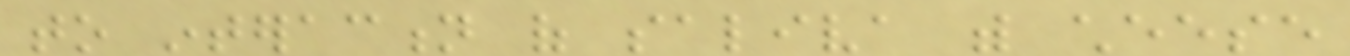to interaction of saliva with cheese
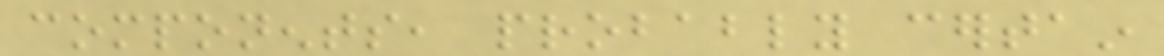components, probably certain
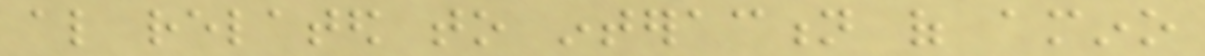also related to interaction of amino
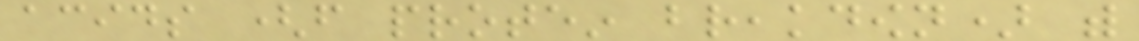acids (from protein breakdown) with
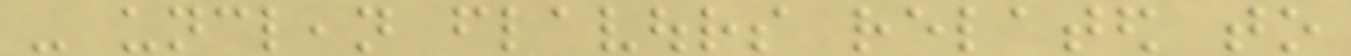- unclean flavours related to
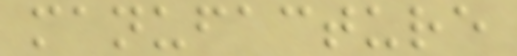manufacture
